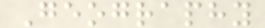Geography
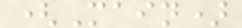(Main)
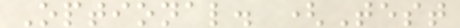Optional. (Test
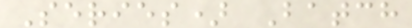Series) Batch
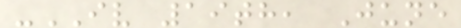-IV 19th, June
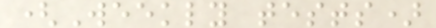(Weekly tests)
